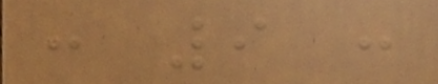: 9 :
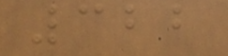322
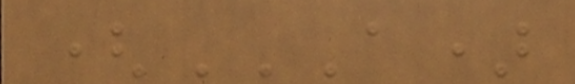(A)
